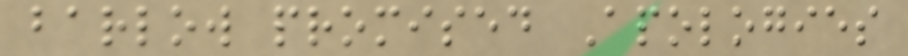barlow promised Apologies
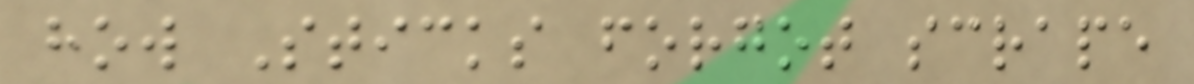how Sticks forgot scrape
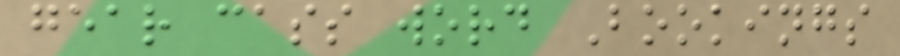gear cass word Bookings
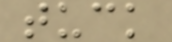tuck
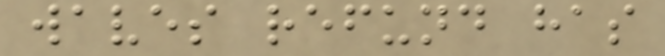waves refund has
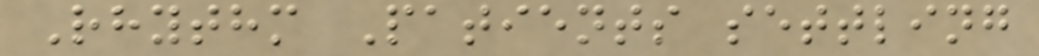Rhythm Patients settling
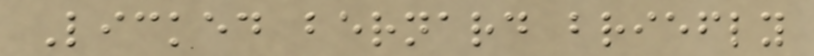Licked bernard briefly
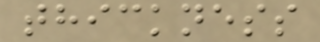thickness
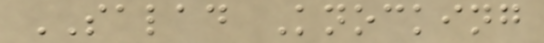SALAD Knocking
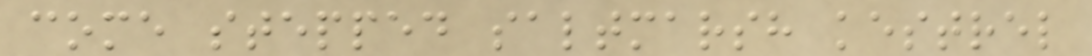come stepped saltmarsh kestrel
